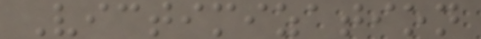Victimization
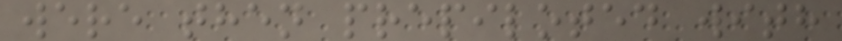were then prepiloted with
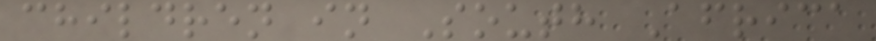children in South Africa
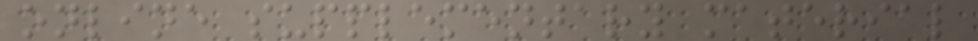online supplementary material
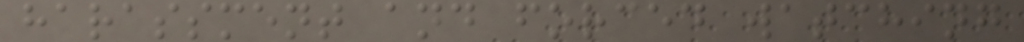harassment and forced watching
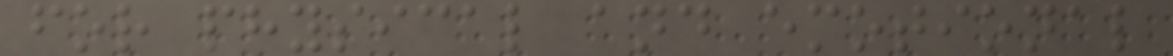for physical and emotional
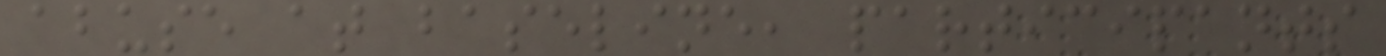abuse at baseline, participants
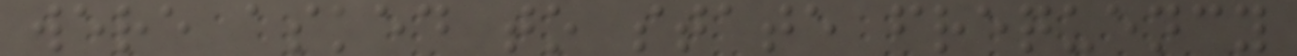were asked to state frequency
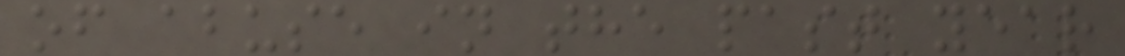of abuse in the past year
